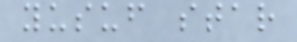yusuf star
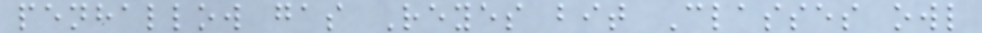penhallow gas Reyes bit Classes owl
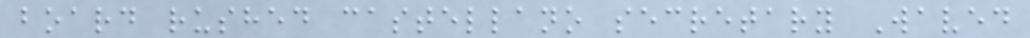board rushed castellano secretary Waved
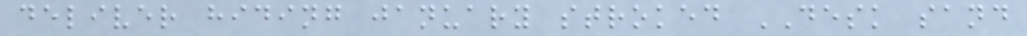deliver hiding january stroked DESK sand
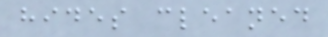hides cleaned
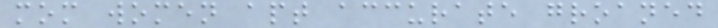mom women apt accurate groaned
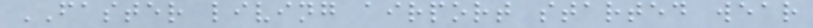FASTER living airport started wear
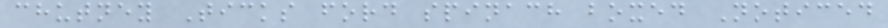chutney Ticks ford spinach boxed Noticed
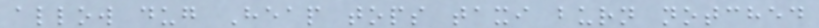allow dug Heap tops taxi burn notched
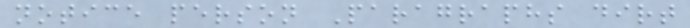notice person Paragraphs dirt
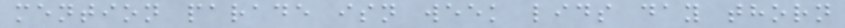mention parade isn week lids day thorn
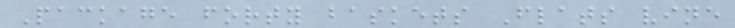Package forty baskets Flats vine
